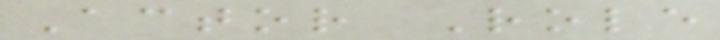Actor Role
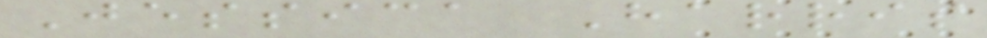Jessica Harris
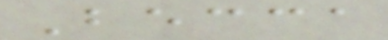Becca
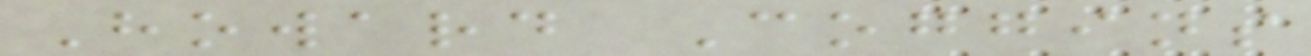Howard Coggins
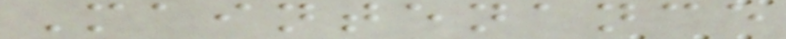Maintenance
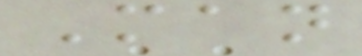Man
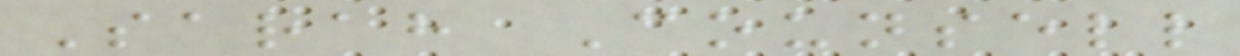Sarah Counsell
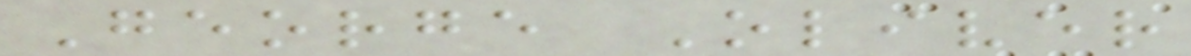George Oliver
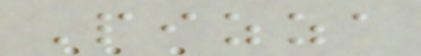Pizza
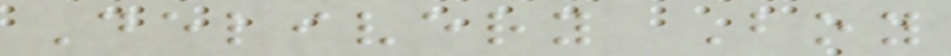Delivery Boy
